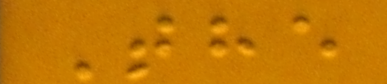The
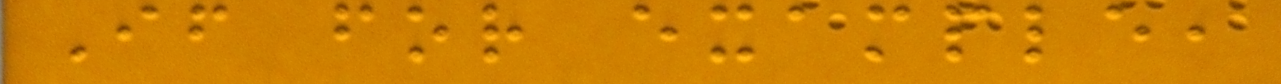If for example,
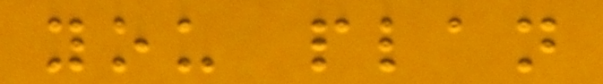you plan
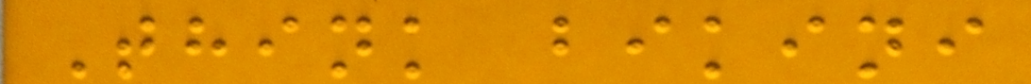Think bikini
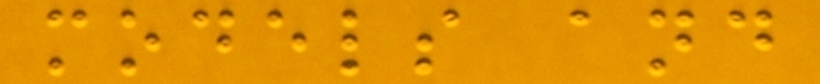models and
